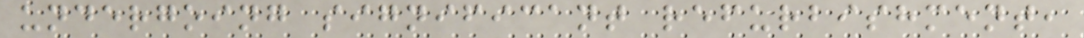undergoing significant refurbishment,
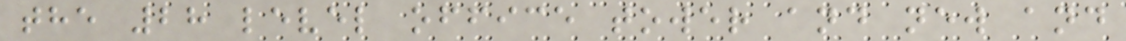the 28 level office tower and new and
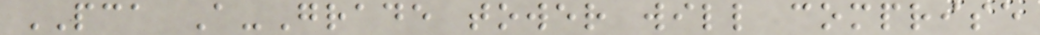PCA A-Grade tower will comprise
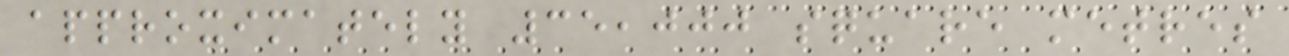approximately 35,000 square metres
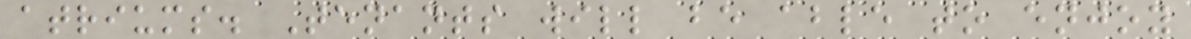atriums. Tenants will be able to enjoy
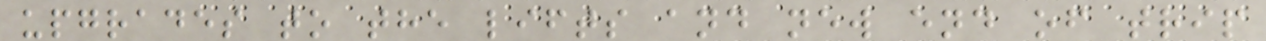upgrades to the lifts and new end of trip
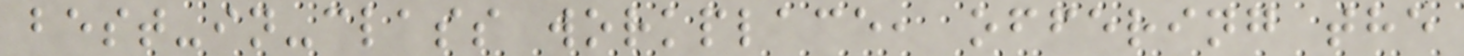best-in-class workplace, offering the
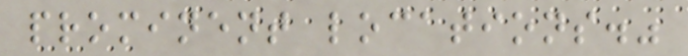prominent locations."
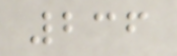236
